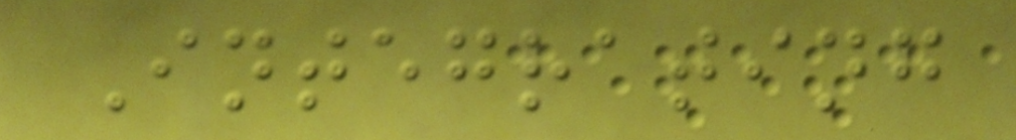Integrating
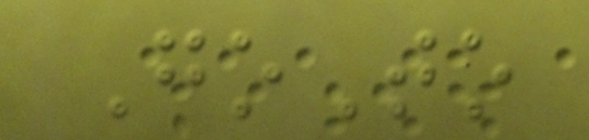GoTo
